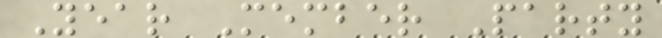Year Member Party
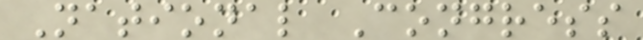National Congress
